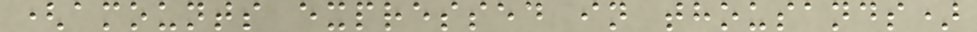(amounts expressed in thousands)
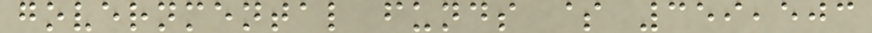governmental funds $ 359,503
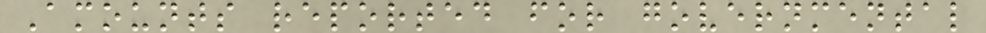Amounts reported for governmental
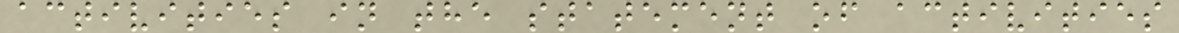activities in the statement of activities
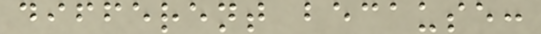different because:
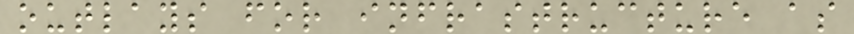outlays for infrastructure as
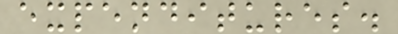expenditures.
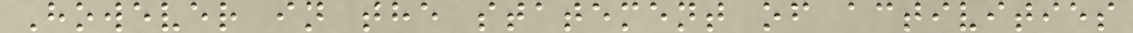However in the statement of activities
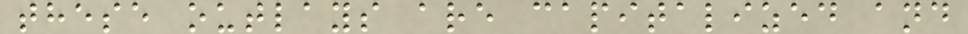these outlays are capitalized and
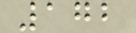172
